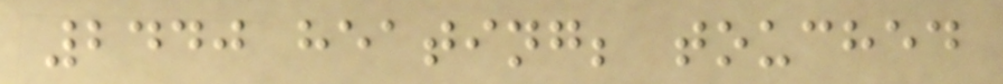2440 heating; touched
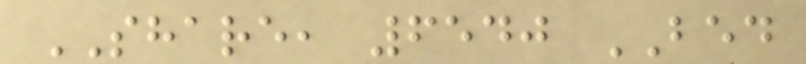SHARE, 6540 BED
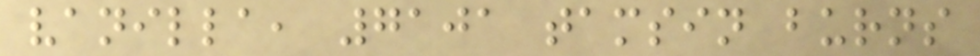vanilla, 7101 tamsin burns
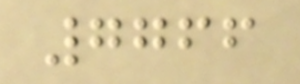7766
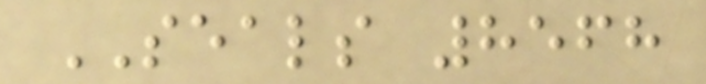SEALS 8568
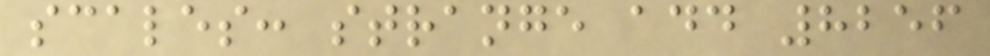scales: strange add 8256
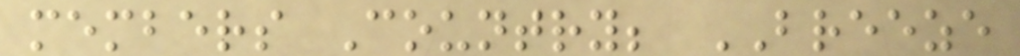members Country; BREEZE
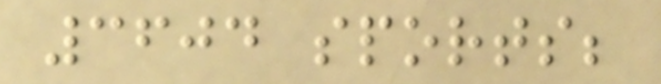3604 sports;
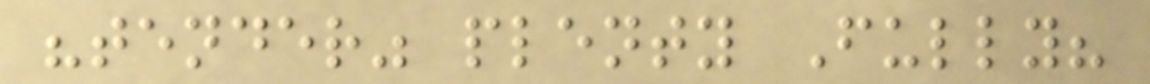"tender" plenty Fully?
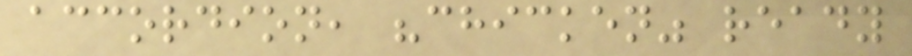accordion, "chicken" ready
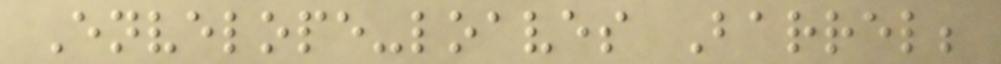Envelope-loaves Barrel;
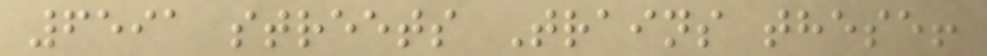6591 streets Trains these!
